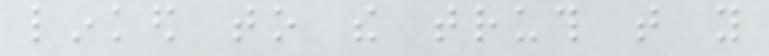linked to the truth that you
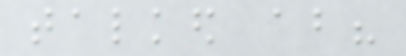talked about?
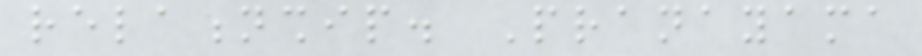relationship. Pranayama
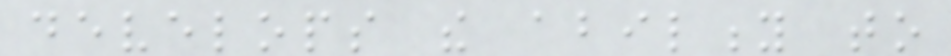develops the ability to
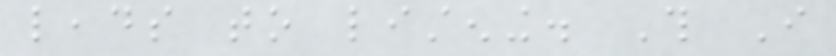leads to listening. This I
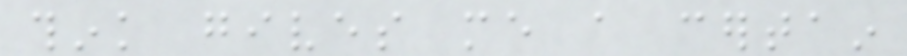think gives me a certain
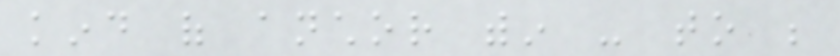kind of anchor within - to be
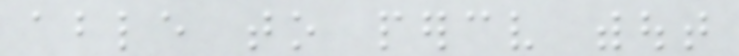able to perceive without
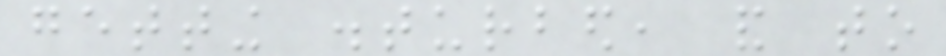getting disturbed, and to
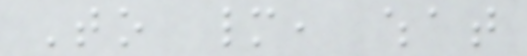To many, what
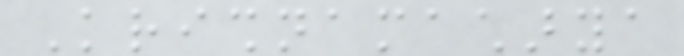Krishnamacharya
